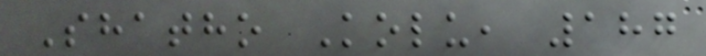Shatho Kolu, 187
